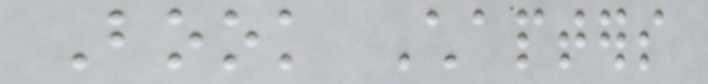Book Chapters
